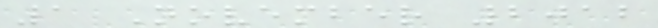1 November 2012
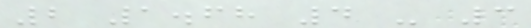2 1.68 4 - 3
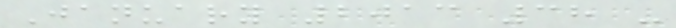January 2013 38 -
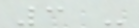3 -
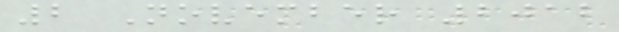2 November 2012
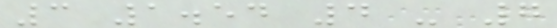3 1.54 4 - 7
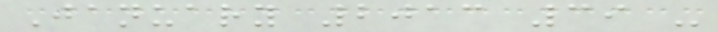January 2013 39 -
